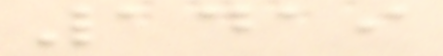1419
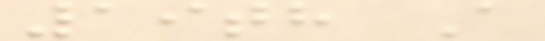19th A
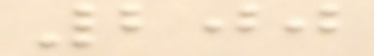200
